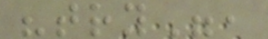"try",
